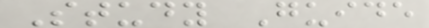Study Guide
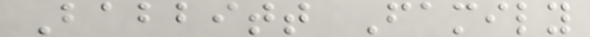Babbitt Family
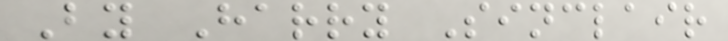By Harry Sinclair
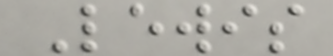Lewis
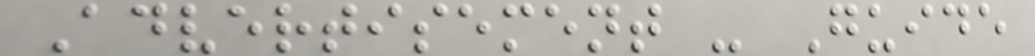Advertisement - Guide
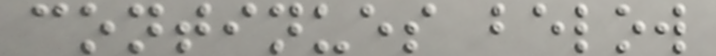continues below
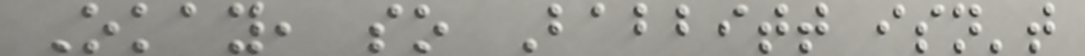Okay, so Babbitt isn't
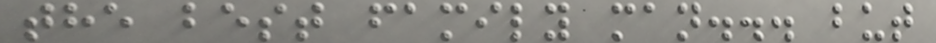the best family man... but
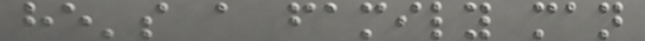he's a family man
